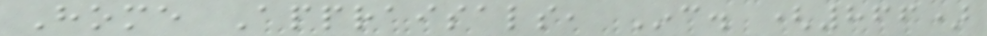Home Appraisals, Inc. (866)
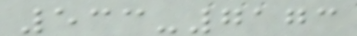533-7173
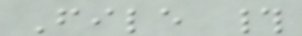File #
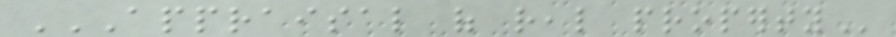APPRAISAL OF REAL PROPERTY
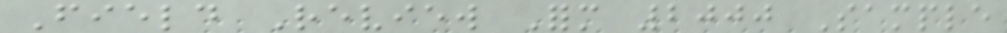Field Review Form 2000 Sample
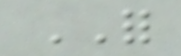FOR
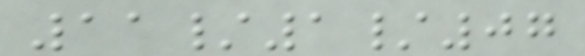11/1/07
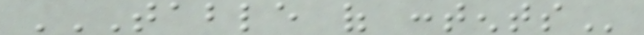TABLE OF CONTENTS
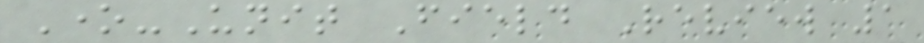One-Unit Field Review 1
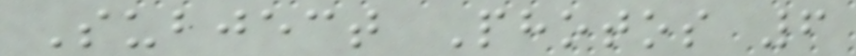Subject Photos 6
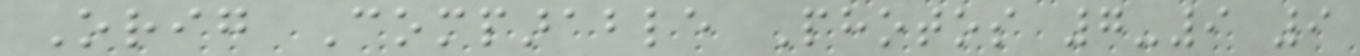Orig Comparable Photos 7-9 9
